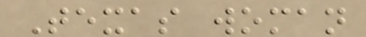Texas woman
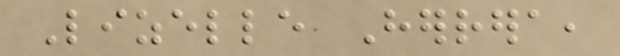Lizelle Herrera,
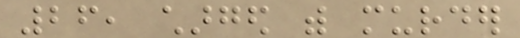26, charged with murder
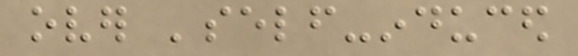over 'self-induced
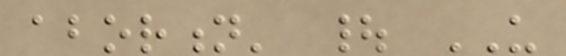abortion' | US
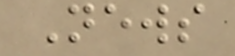News
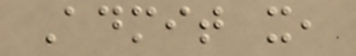Admit it,
